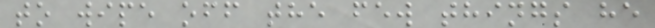to wipe off the few things he
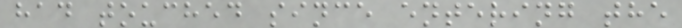had touched since entering the
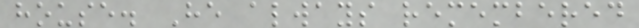house. He always remembered
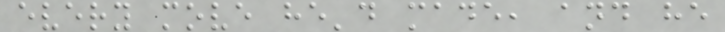every move he'd made, and he
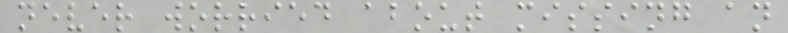never worried about missing an
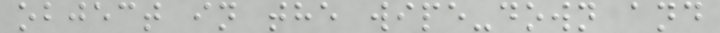object in the wipe-down and
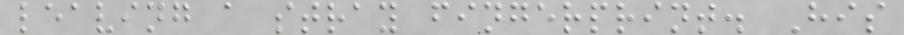leaving a stray fingerprint. His
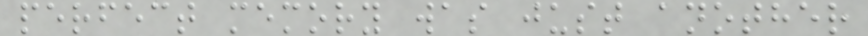perfect memory was just another
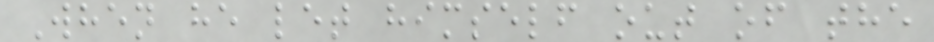When he let himself out of the
